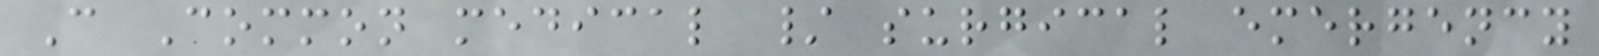C Common medical / surgical emergency
